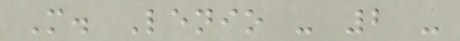M. Lenio - 2 -
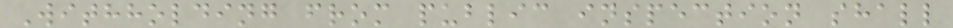Withholding from public inspection shall
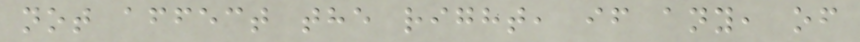not affect the right, if any, of
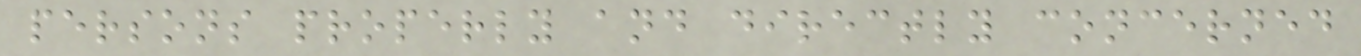persons properly and directly concerned
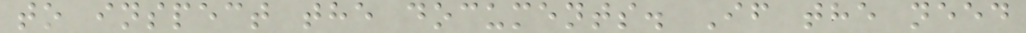to inspect the documents. If the need
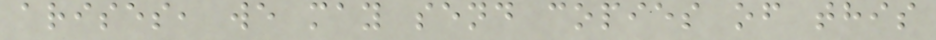arises, we may send copies of this
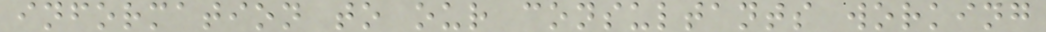information to our consultants working
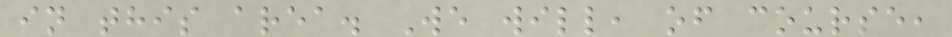in this area. We will, of course,
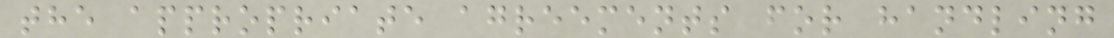the appropriate agreements for handling
